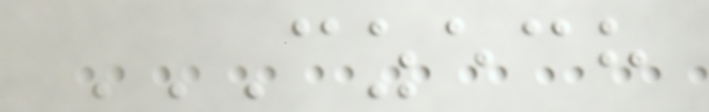CZECH
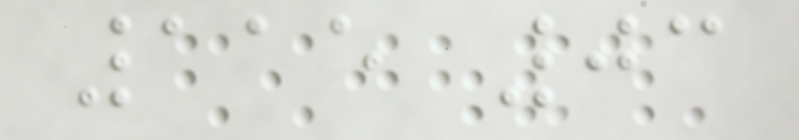115 03
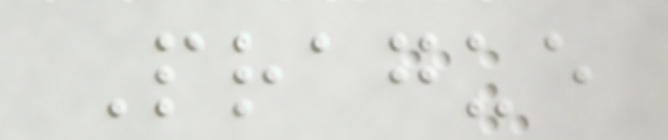Prague
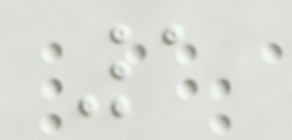1
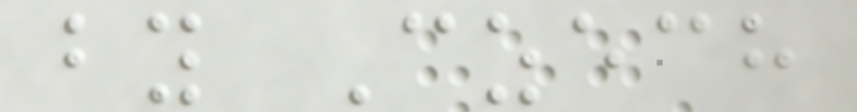by Czech
